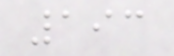193
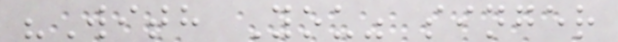"With You" singer
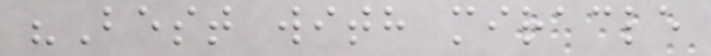"Best with miracle
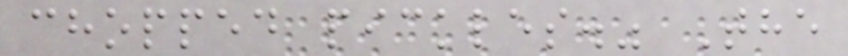chopped pickles." The
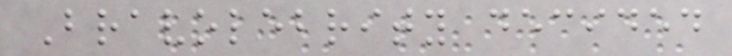Bravolebrity decided
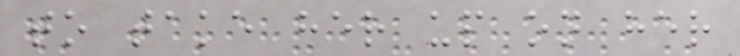to take her up on her
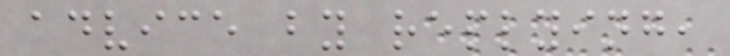advice by replying,
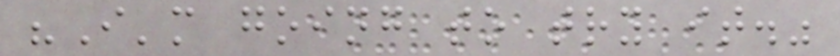"I'm going to try it."
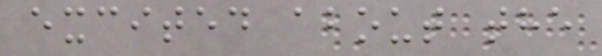excited about the
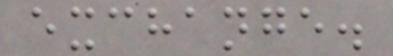exchange.
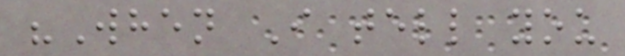"When I tell you
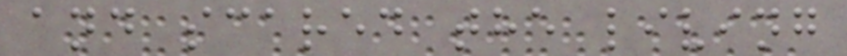and scared the living
